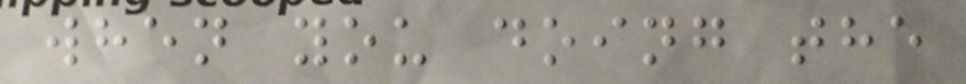when you doing the
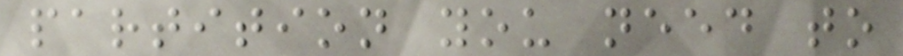partition you need to
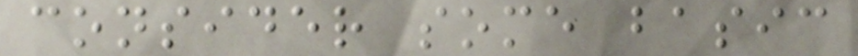consider some basic
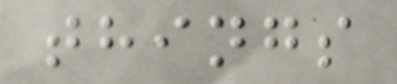things
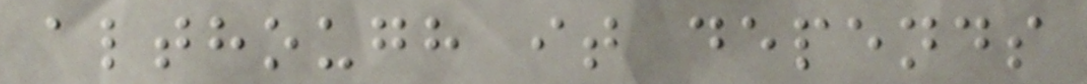although it depends
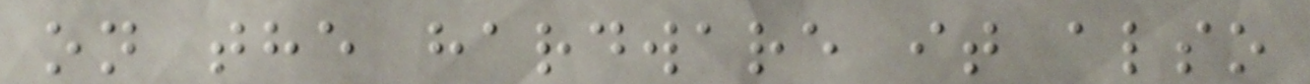on the hardware it also
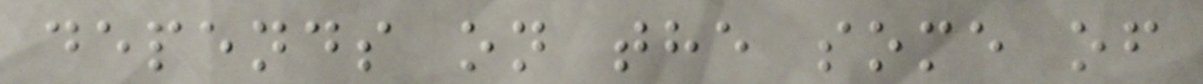depends on the some of
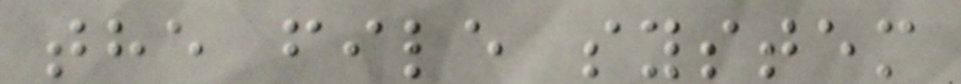the file system
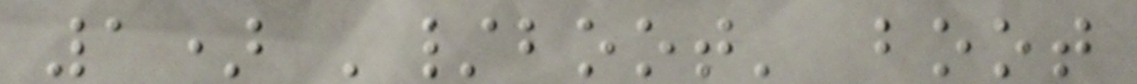1) '/boot' boot
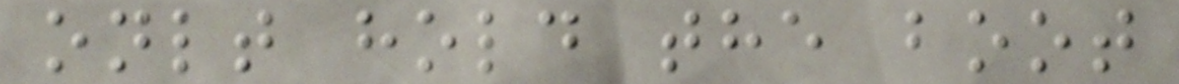onlt hold the boot
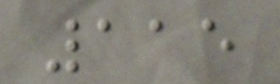115
